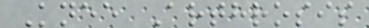Knee Arthrosis
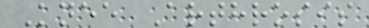Knee Arthrosis
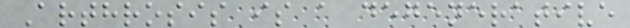Arthrosis is a degenerative
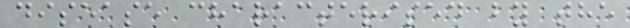disease characterised by the
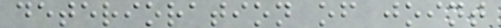deterioration of joint
